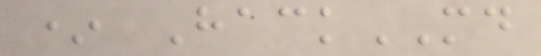* HackMD
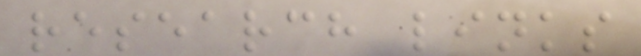research links
